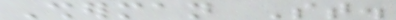Sherman St.
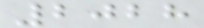2028
